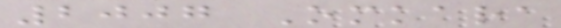2007 Omkara
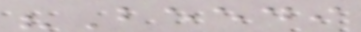"Beedi
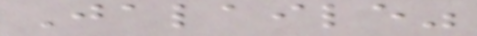Jalaile"
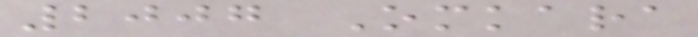2007 Omkara
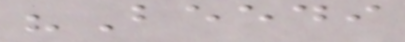"Beedi
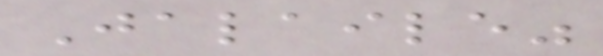Jalaile"
